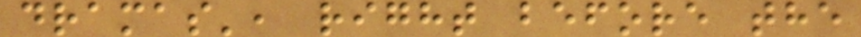dramas', right before the
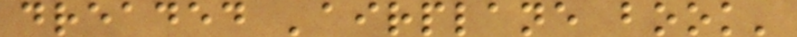dreaded 'airplane book'
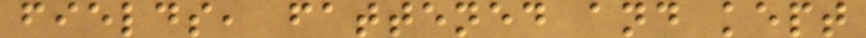fields, fattened and kept
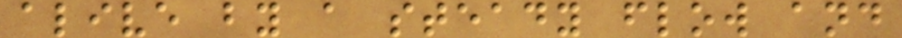alive by a steady flow and
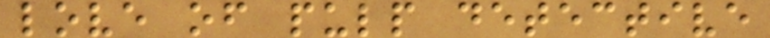love of pulp detective
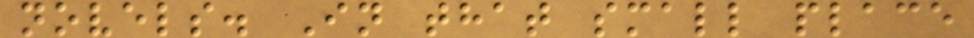novels. In that small place
